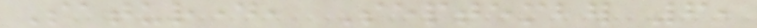Saturday, September 6,
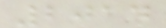2014
